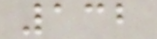132
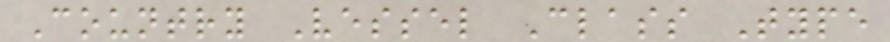Country Vessel Class Type
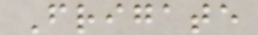Frigate
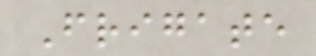Frigate
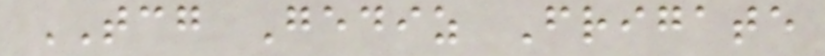TCG Gediz Frigate
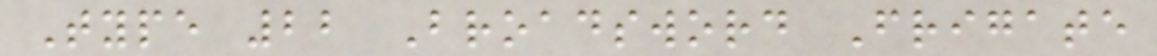Type 22 Broadsword Frigate
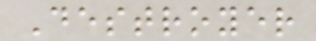Destroyer
